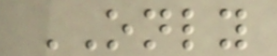ONLY
